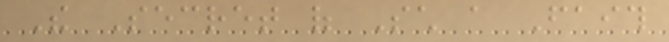The Secret of Such a Faith
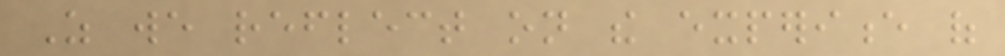As we reflect on the experience of
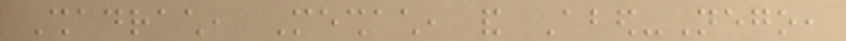Shadrach, Meshach, and Abed-Nego,
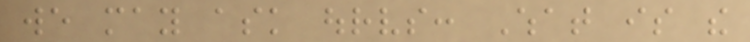we may ask ourselves: What is the
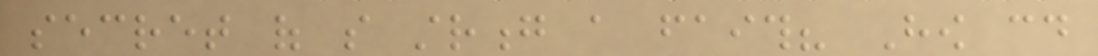secret of so strong a faith? How could
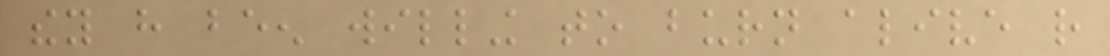they have been willing to burn alive rather
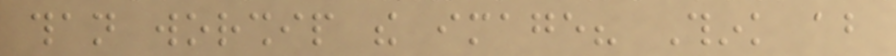than worship the image? Think about
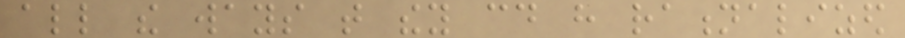all the ways that they could have rationalized
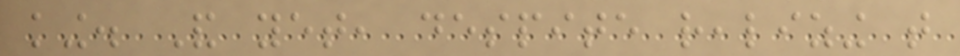king. And yet, despite realizing that
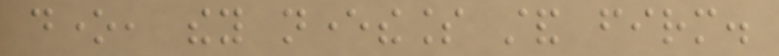done, they nevertheless stand firm.
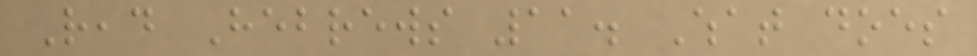Read Hebrews 11. What does
